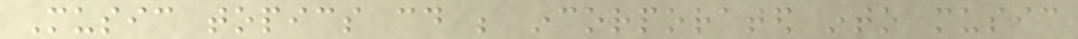Music topics could be incorporated into music
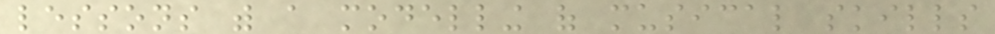lessons with a modelling of musical skills
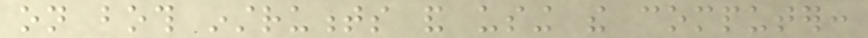on both instruments and using the computer:
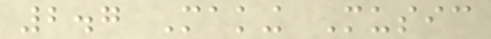2.7 Making Music
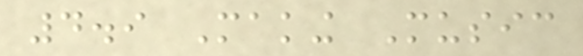4.9 Making Music
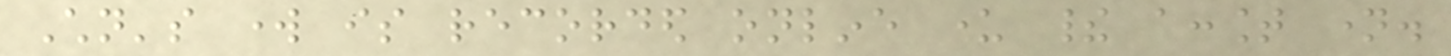Children's work is recorded online under their account name.
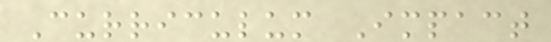Curriculum Impact
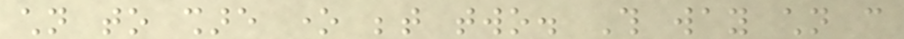children to share one between two. This way children can
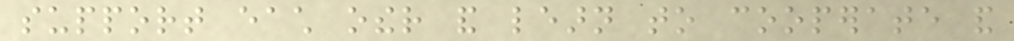support each other and learn to cooperate and
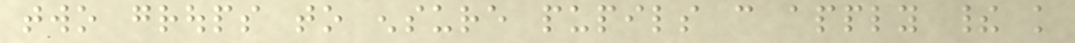two groups to ensure pupils can apply their knowledge
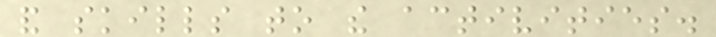and skills to the activities.
